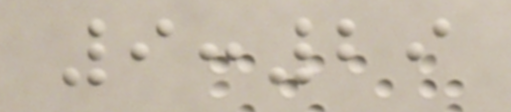9:29
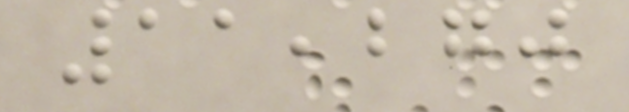11,270
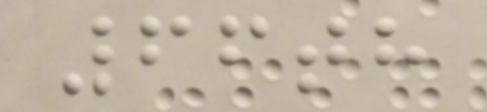66th
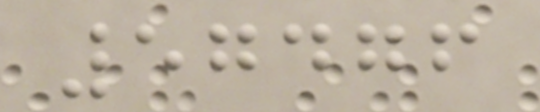57476
